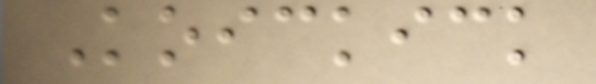Koickick
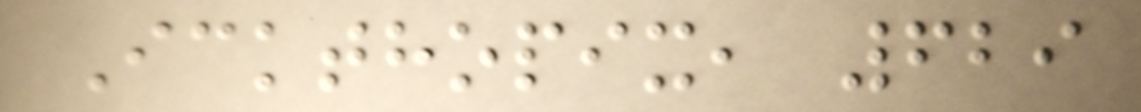Ickthopix, 629
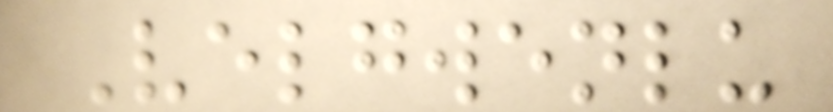Velgwenlu
